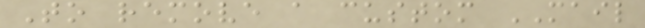To remove a custom MAIL
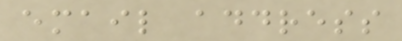email address
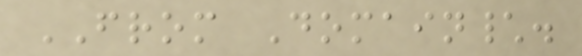FROM Domain\.
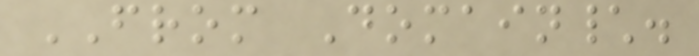FROM Domain\.
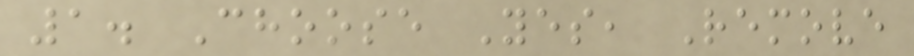1. Choose Yes, Remove
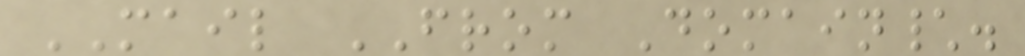MAIL FROM Domain\.
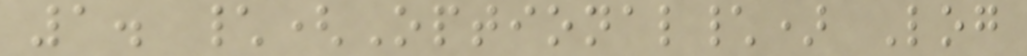1. \(Optional\) Log
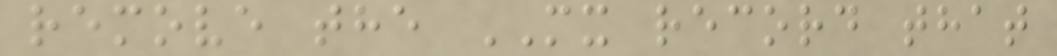remove the MX record that
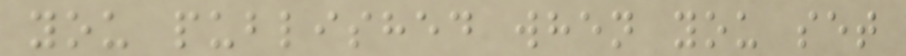you published when you set
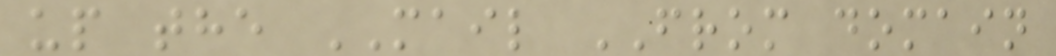up the MAIL FROM domain
